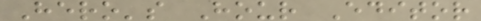Hero's Hour Editor
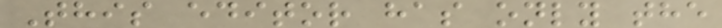This editor has only the
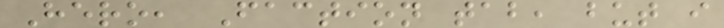Hero, Faction tab, but i
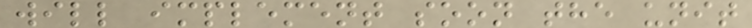will implement soon the unit
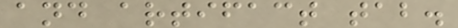and artifact tab.
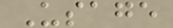Usage
